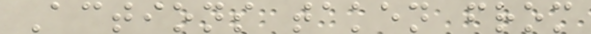Actions taken from
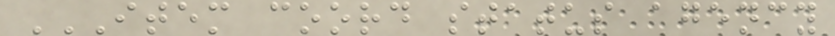ITEM COORD STATUS AGENCY
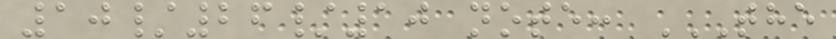10/26/10 note: THE
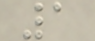1
